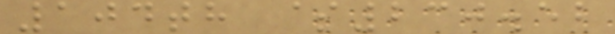104th $230.52
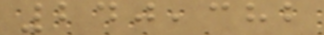240,382
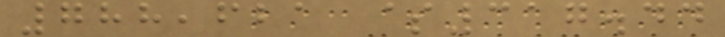788,621 $317.44
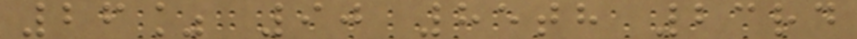26% 90 85th 23rd
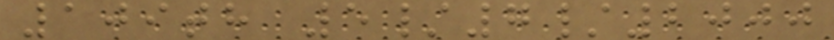109th 5/7/2000
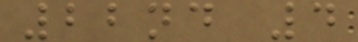22nd 4
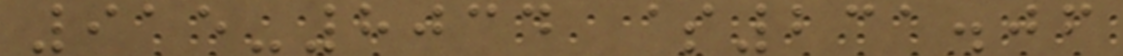915-8034 $231.06
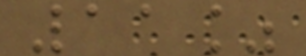11%
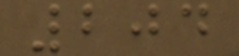204
